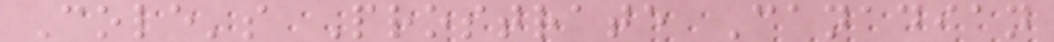Cole's Prostrate Canadian
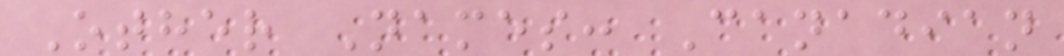Other Names: Canadian
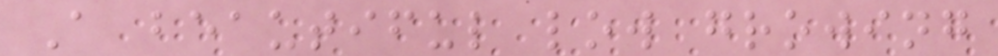A beautiful low growing
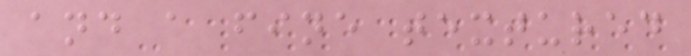and a fine textured
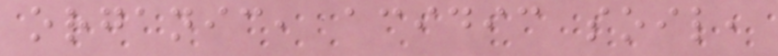organic, acidic soil,
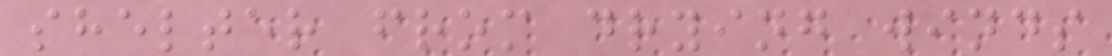shelter from drying winds
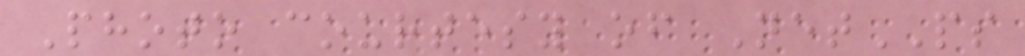Photo courtesy of NetPS
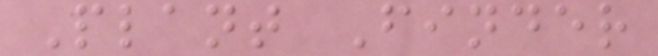Plant Finder
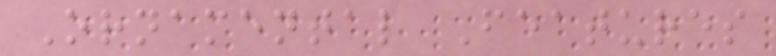Ornamental Features
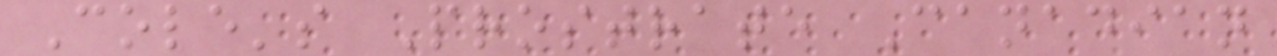Cole's Prostrate Canadian
